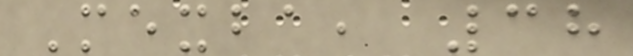Mexba, 38
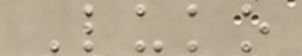Luko
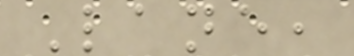Lane,
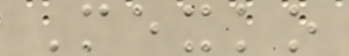Mexko
